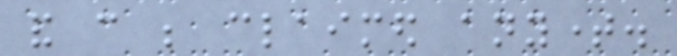and can be claimed anytime.
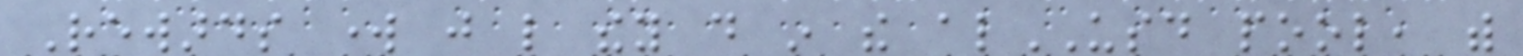Rewards work just like they do in the alUSD pool, with
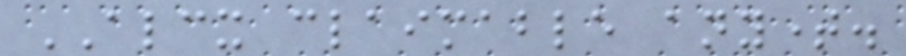ALCX claimable anytime.
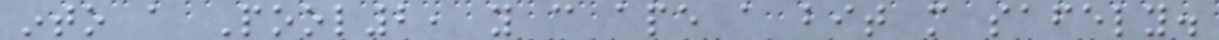into a Pool2, you can ape a bit more safely.
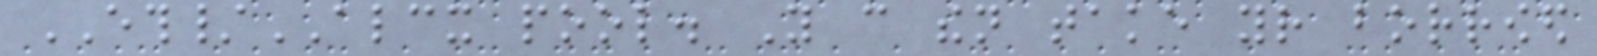ETH/ALCX pool. You can then take your borrowed
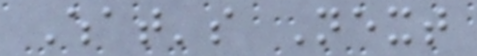What's Next
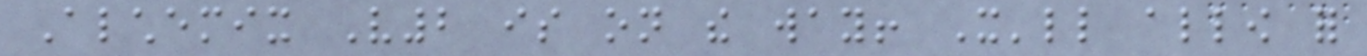Alchemix V2 is on the way! It'll allow for
